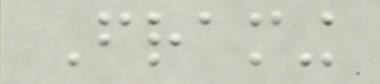Framing
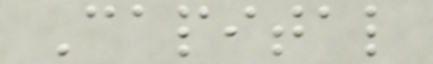Capital
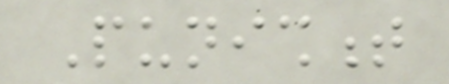Punishment
